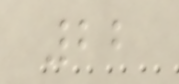22
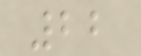22
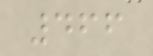466
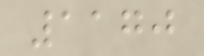1170
